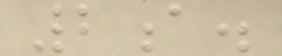2a.
